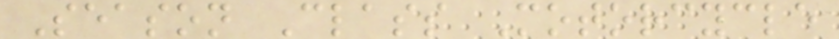Season Class Motorcycle
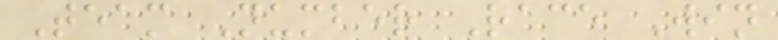Team Number Race Win
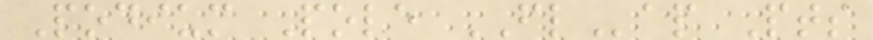Podium Pole FLap Pts
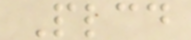Plcd
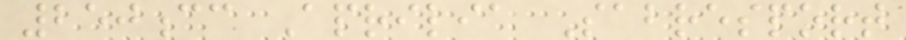250cc Aprilia Sabresport
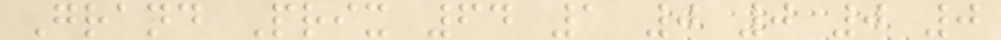Grand Prix 64 1 0 0 0 0
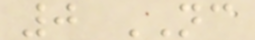0 NC
